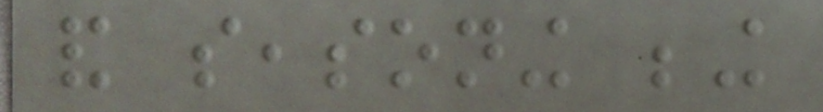and seasoning being
